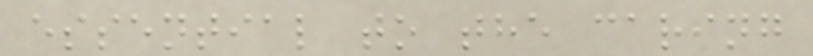essential to the caring
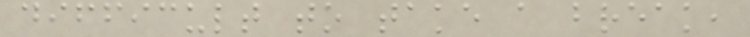difficult to take a break,
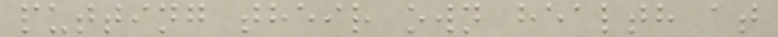putting their own health at
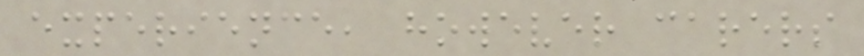experience, however carers
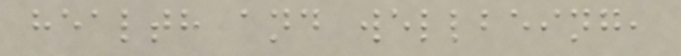health and wellbeing,
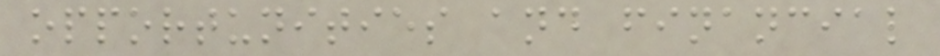opportunities and financial
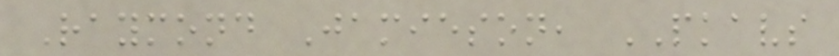Raymond Jamieson, PKAVS
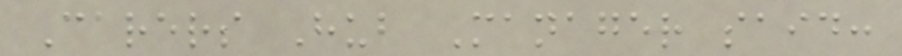Carers Hub Manager said:
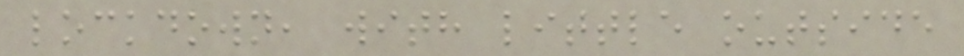lockdown, with little outside
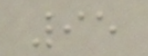95
